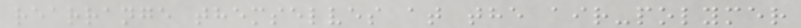rearrange themselves at the air-polymer
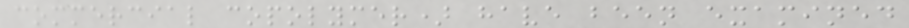commercial copolymer) have been examined
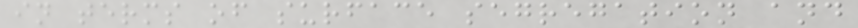in terms of surface segregation and
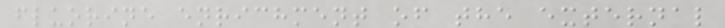fluorine enrichment of the external
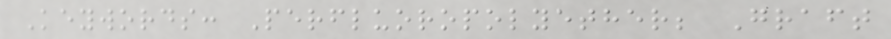Keywords: Perfluoropolyether; Graft
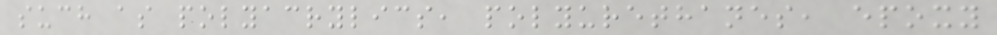such as polyacrylics, polyurethanes, epoxy
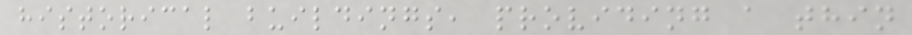historical buildings, providing a thin
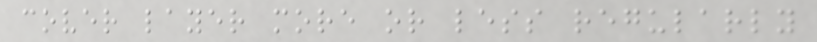cover layer more or less regularly
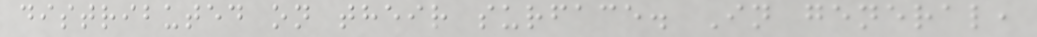distributed on their surface. In general,
